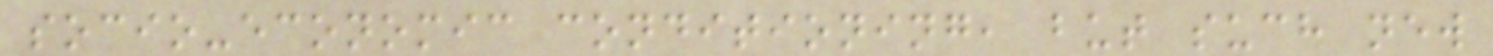socio-economic conditioning, but such new
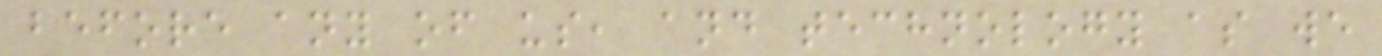before any of us, and technology as we
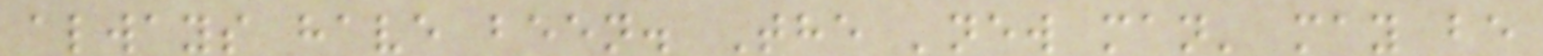always have been. The 'new man' may be
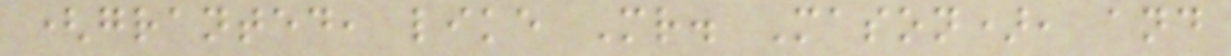(granted, like Mr. Mason), and
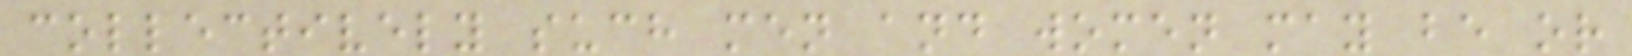collectively such men and women may be or
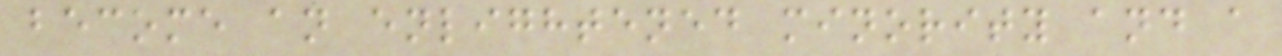become an enlightened minority and a
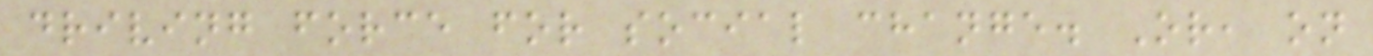driving force for social change. Or, on
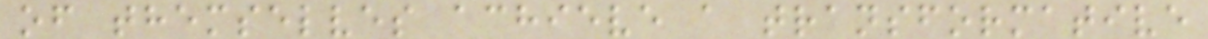of themselves achieve a transformative
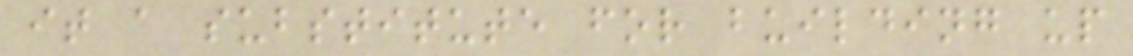it a substitute for building up
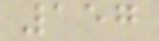157
